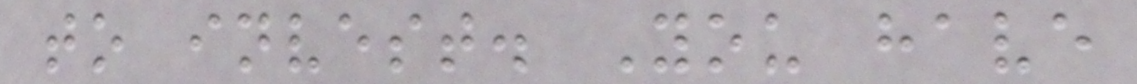to invest. You have
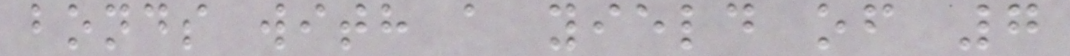bonds with a yield of 7
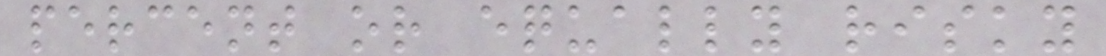percent or equally risky
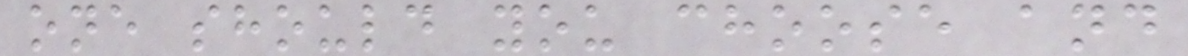one should you choose and
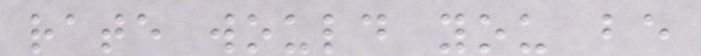rate would you be
